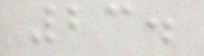23.
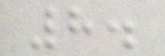8.
